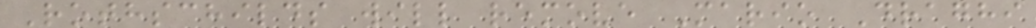Rothschilds will remove Mario Draghi
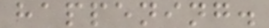happening.
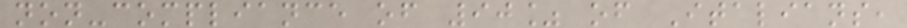non-compliance of 90% of Italians,
